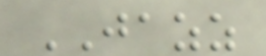JAZZ
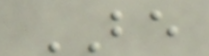BE
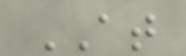AT
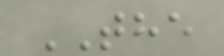THE
